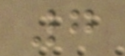7
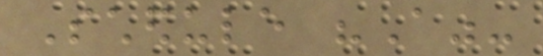Schedule "A"-
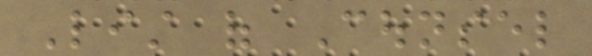List of Counsel
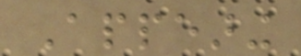Appearing
